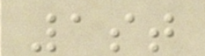1st
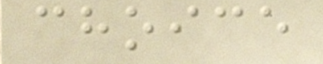choice
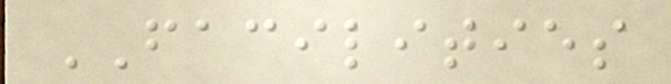FACILITIES
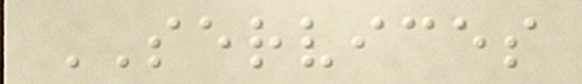SERVICES
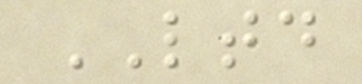LTD
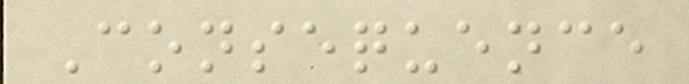Consequence
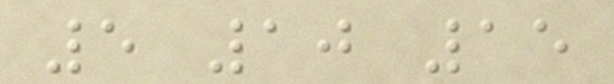5 10 15
